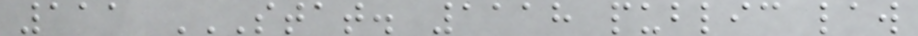111 STAT. 1118 PUBLIC LAW
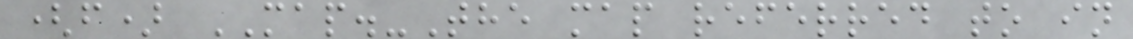(f) MAP.-The map referred to in
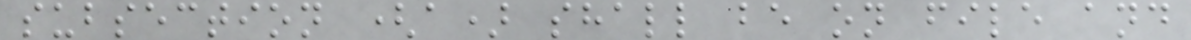subsection (a) shall be on file and
